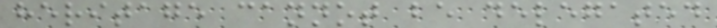heritage cannot be delegated
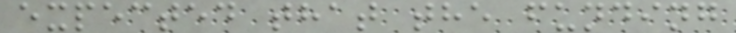expected that the funding
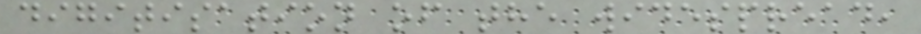digitisation of the widespread,
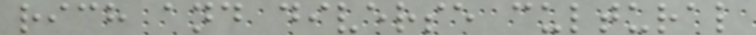rich and diverse cultural
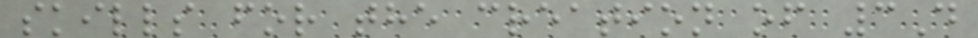skills for the creation of 3D
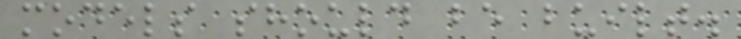models should be built.
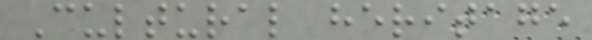Cultural heritage
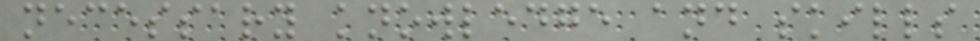necessary knowledge and skills
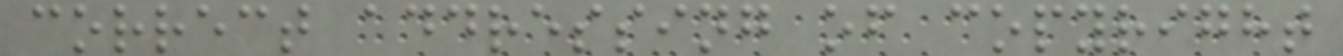correct addressing of copyright
